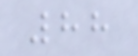88
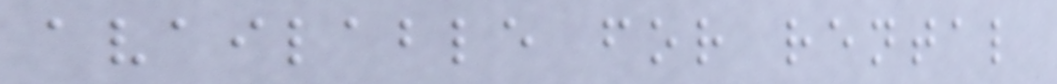available for rental
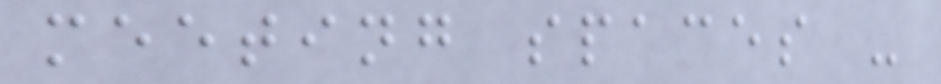meeting spaces -
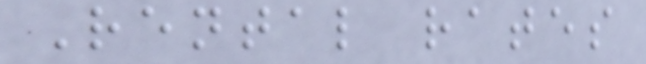Rental rates
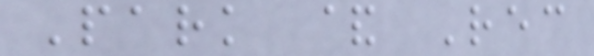Park & Rec
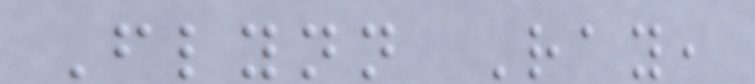Flynn Ray,
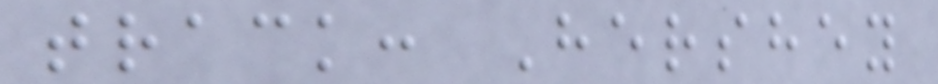track: Hershey
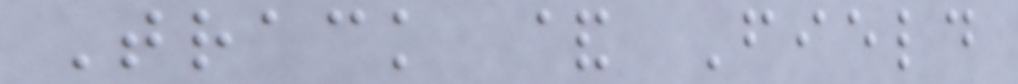Track & Field
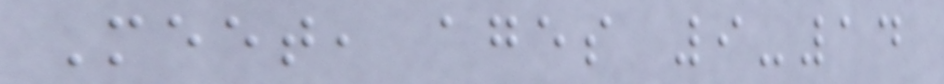Meet, ages 9-14
